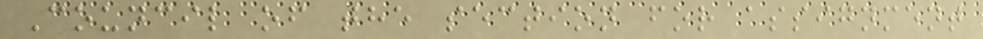Council of the section for assignment
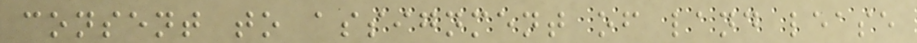consent to assignment of land lease
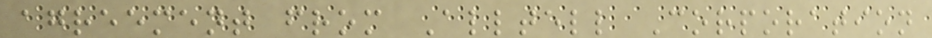agreement from Alltell Corporation
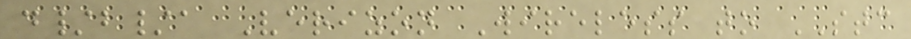d/b/a Verizon Wireless to STC
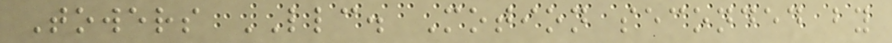Towers LLC. Motion seconded by
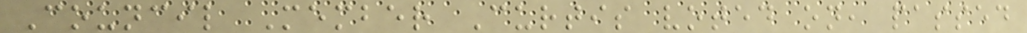Council Member Curtis voted on, passed
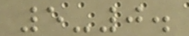5-0.
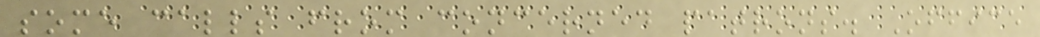some calls from concerned patrons. Office
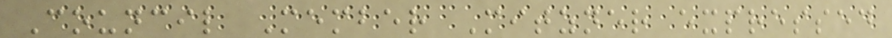Council Member Mitzner expressed
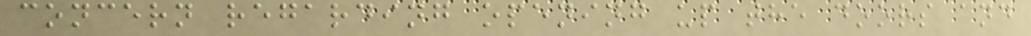concern regarding opening up the doors and
